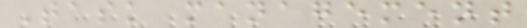Task management
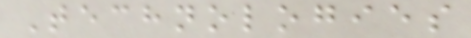Technologies
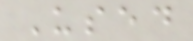Used
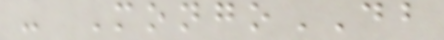- MongoDB
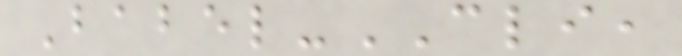Babel-CLI,
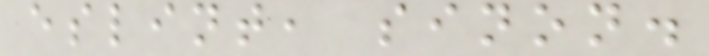eslint, sinon.
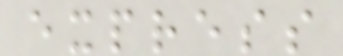express
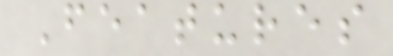Features
